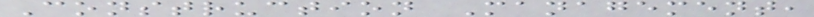Construction Management,
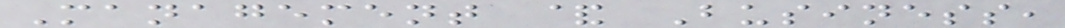Management & Business,
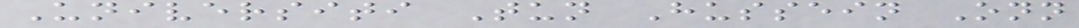Universiti Tun Hussein Onn
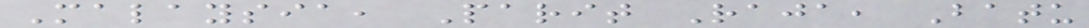Malaysia, Parit Raja, Batu
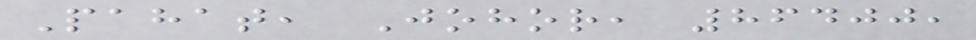Pahat, Johor, 86400,
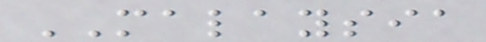MALAYSIA
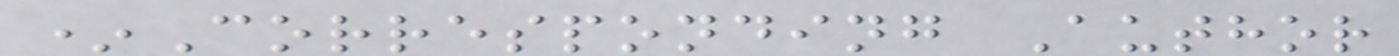*Corresponding Author
